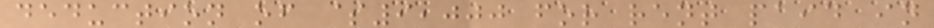deduction of $9,000 for rent paid in
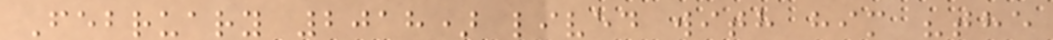February 2018) lived with him "the
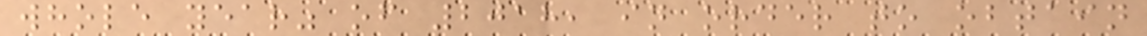whole year" of 2018, in order to obtain
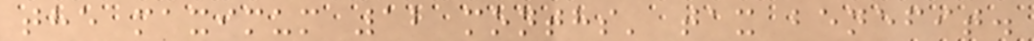the maximum 12 months' tax benefit.
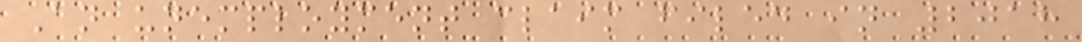An unemployment claim filed in 2018
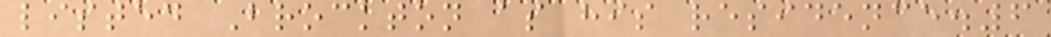listed Brockton as his residence.6
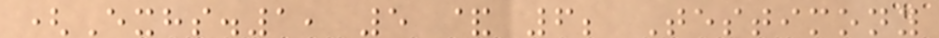(Exhs.1, 5 & 6; Testimony
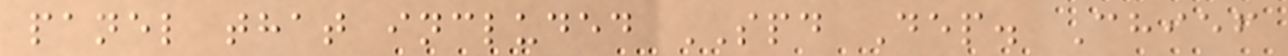panel that included SPD Dep. Chief
